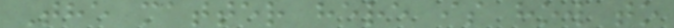The matter here is how to
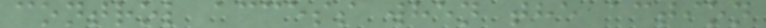control access when the action
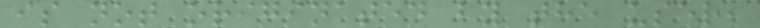is not originated by the user,
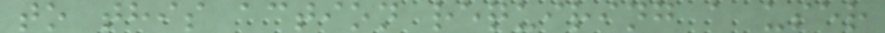to this action requiring a user
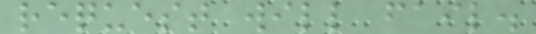request will fail.
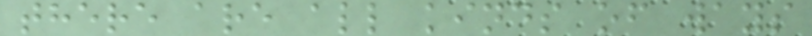there are all kinds of ways
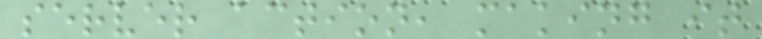server action, making it
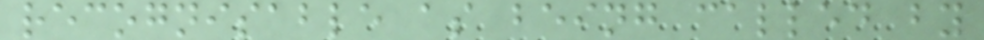recognisable as being called by
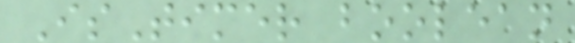IsTimer boolean
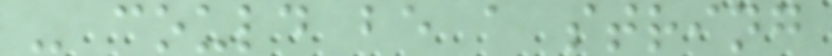- could be a string
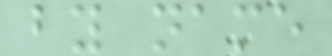by name
